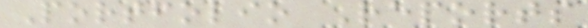Portfolio Reports
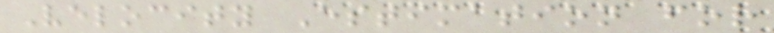Velocity Estimation for
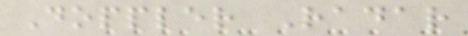Doppler Radar
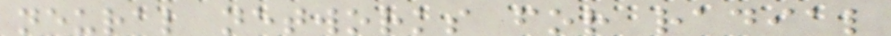neural networks for radial
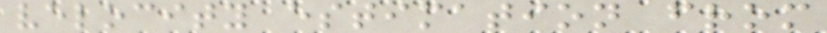velocity estimation from
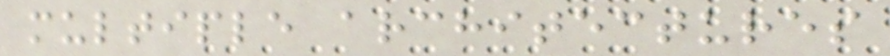multiple architectures
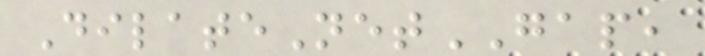DilateNetGAP,
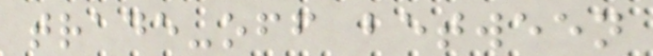trade-off between
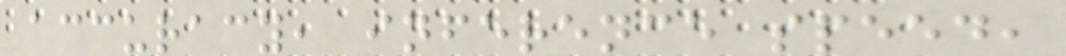accuracy, inference speed,
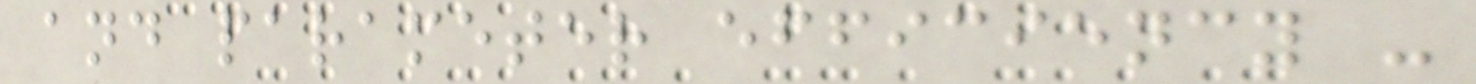and parameter efficiency -
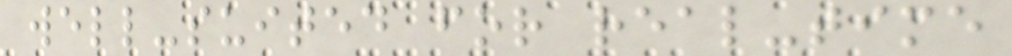well-suited for real-time
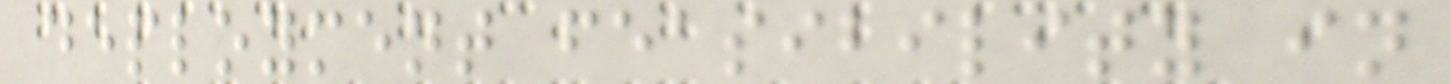deployment feasibility in
